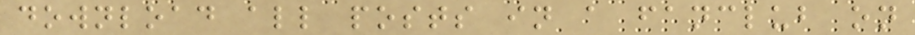download all posts in a fanclub on
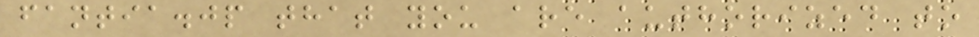fantia.jp that you are authorized to
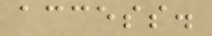access.
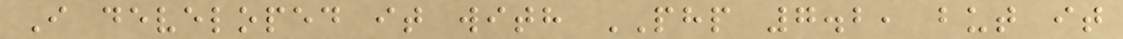I developed it with PHP 7.2, but it
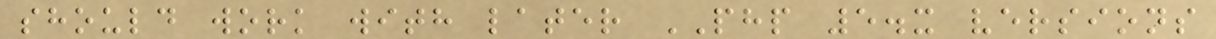should work with later PHP 5.x versions
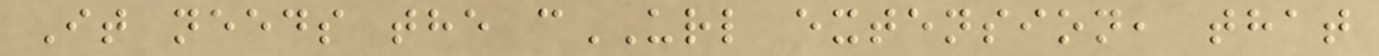It needs the cURL extension, that
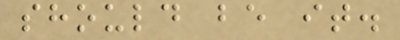should be it.
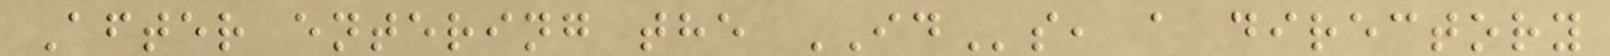After entering the IDs, a directory
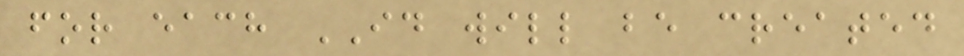for each ID will be created
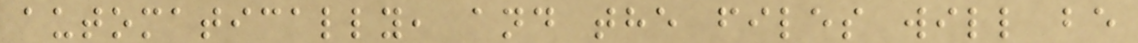automatically, and the files will be
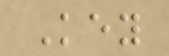Key
